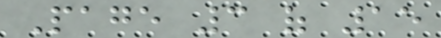Page 3 of 15
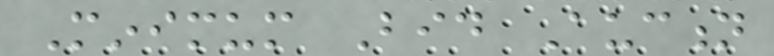Minimum Bid Auction
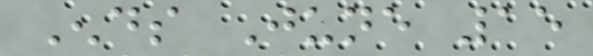Ends June 15
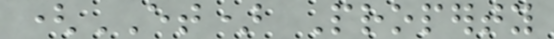(ET) Property
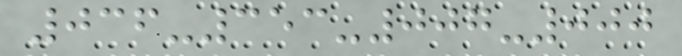036-353-007-000
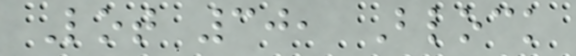Lot 30, Block
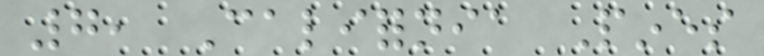7, California Pines
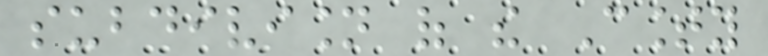subdivision of the County
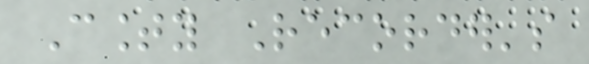County Recorder's
